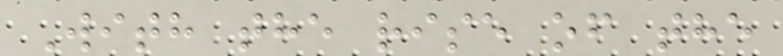With the rise of the
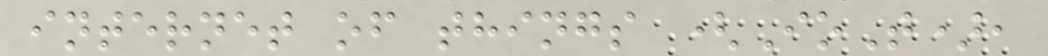internet of things (IoT),
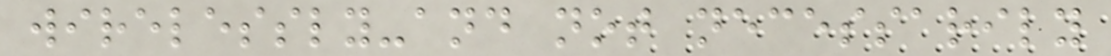wirelessly-and not necessarily
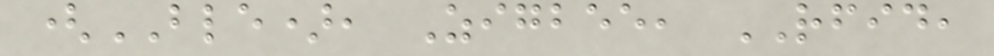(BLE), Zigbee, RFID,
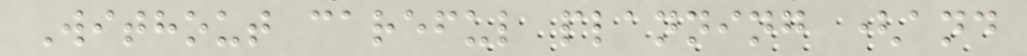Without careful planning (and
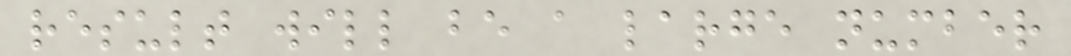result will be a large number
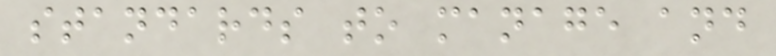standards to manage and
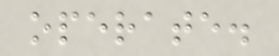operate.
